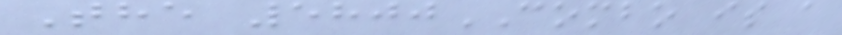The 5800COMBO is a
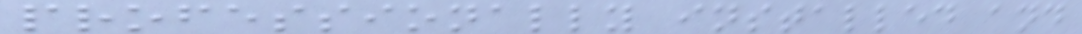professionally installed and
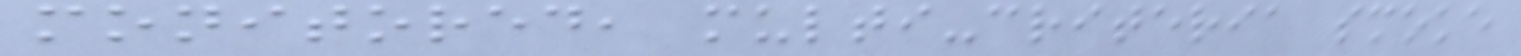monitored, multi-criteria smoke
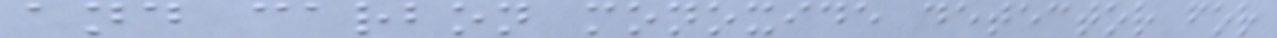and carbon monoxide detector for
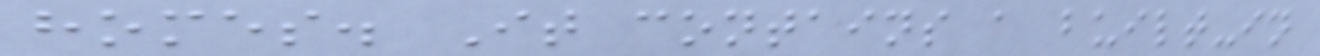homes. It contains a built-in
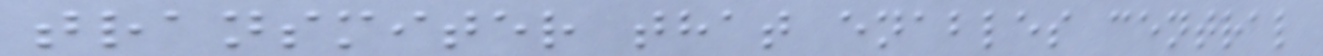transmiter that enables central
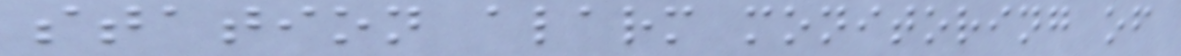station alarm monitoring of
